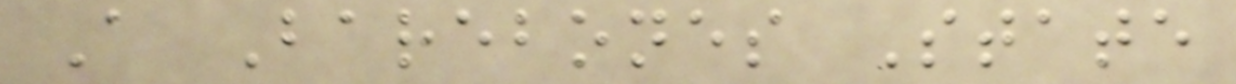A Barebones State
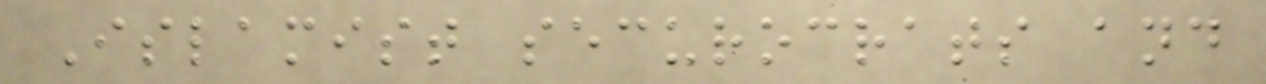Islamist securocrats and
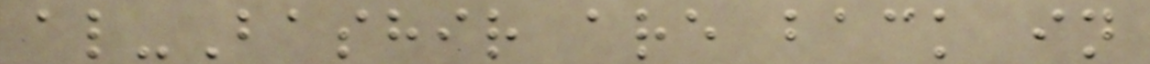al-Bashir are back in
